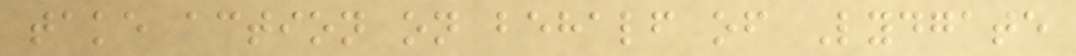take action on behalf of Lydgate
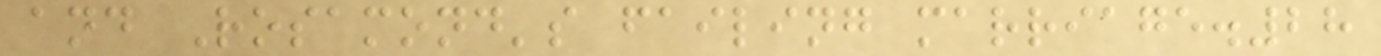and Rosamond's failing marriage.28
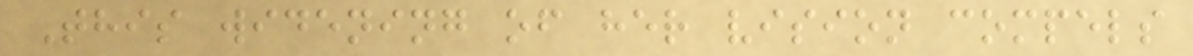This widening of her vision compels
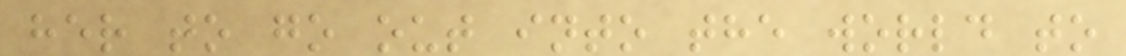her to go out into the world to
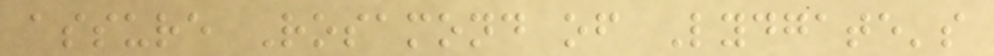assure Rosamond of Lydgate's
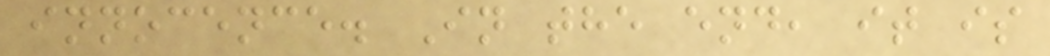innocence. In the end, it is
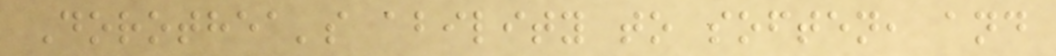Dorothea's ability to soften, and
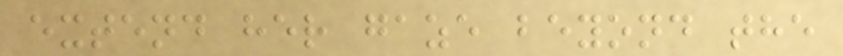extend her gaze beyond the
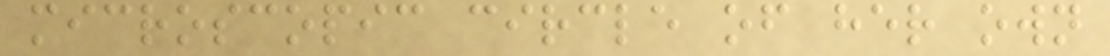microscopic circle of her own
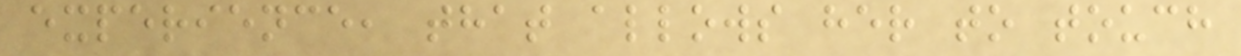experience, that allows her to touch
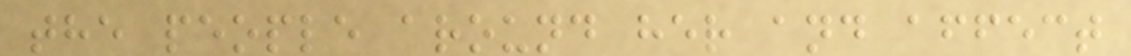the people around her and affect
